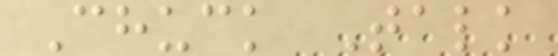Chuck Talk
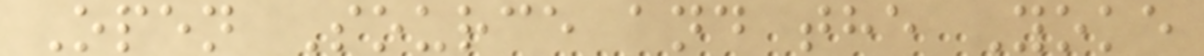Open Source and the Yoke
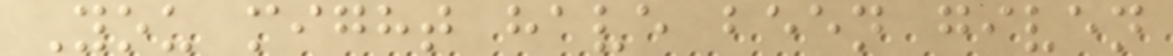You might have been given
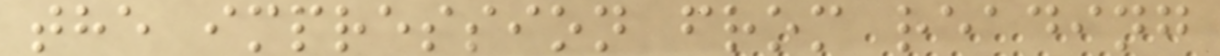the impression from reading
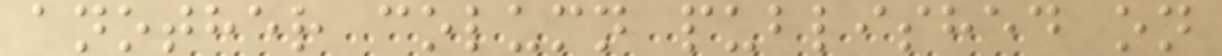another column published on
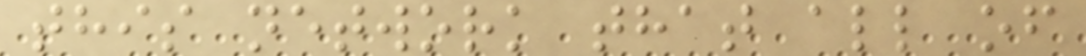this network that all of
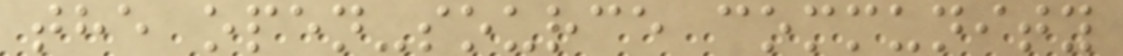the open-source community
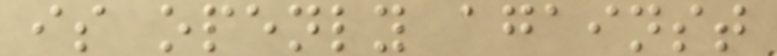is openly against
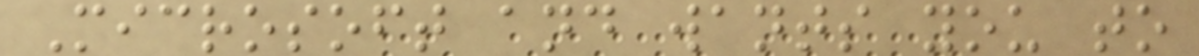Microsoft and wants you to
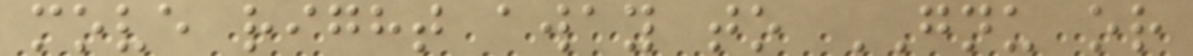move right away to GNU or
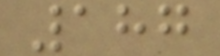187
